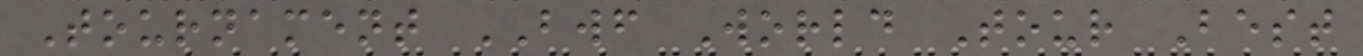Tournament BWF World Tour Best
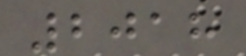2018
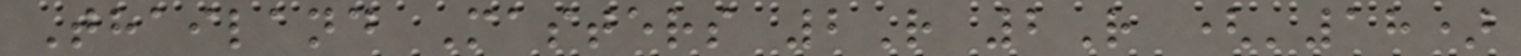Thailand Masters 2R 2R ('18)
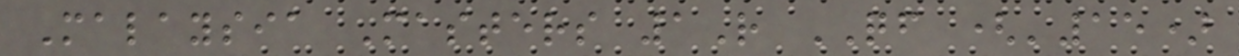Malaysia Masters 1R QF ('15)
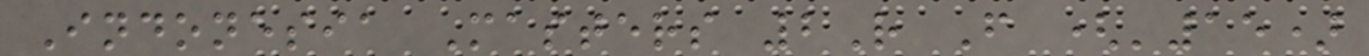Indonesia Masters 2R F ('15)
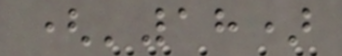('18)
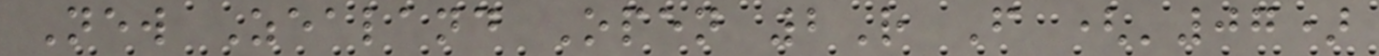New Zealand Open 2R F ('07)
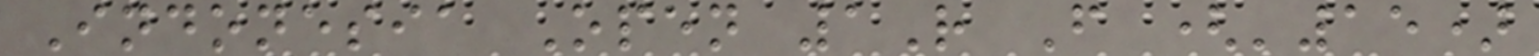Indonesia Open 1R F ('15)
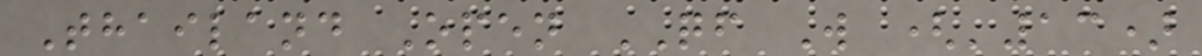Thailand Open QF W ('13)
